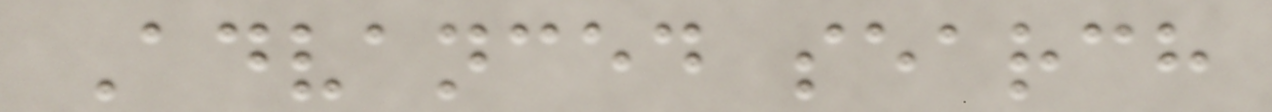Advanced search
